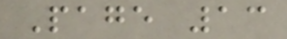Page 13
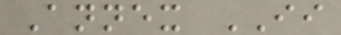Annex II
